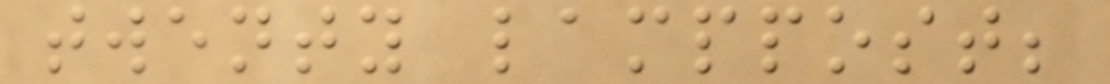twenty lamppost;
